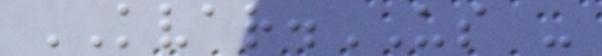KVAR.US -
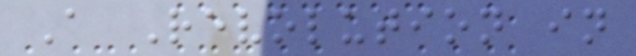A Revolution in
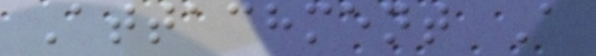Attachment A
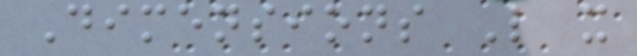Dimensions L x
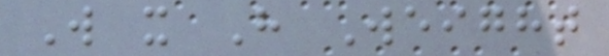W x H Weight
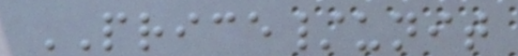PRICE/unit
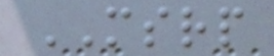MSRP
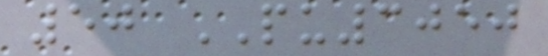50 PU3050
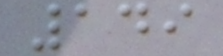149
